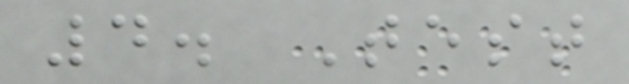4. Test
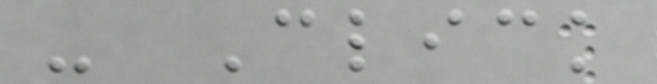- Click
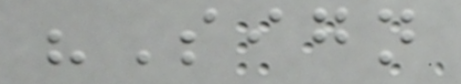"Sign
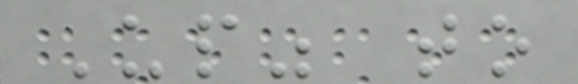Up" to
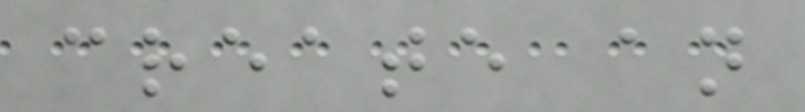create an
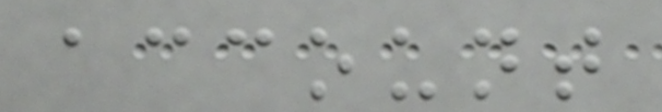account
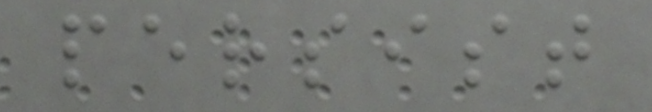persist
